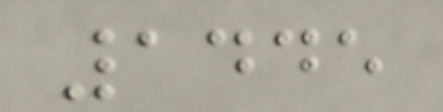1445
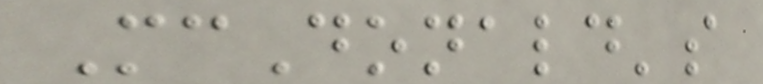McDonald's
